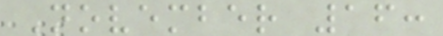November 16:
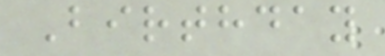Birthday
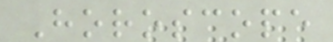Horoscope
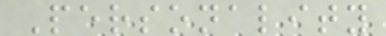Personality
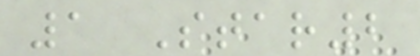1 Star2
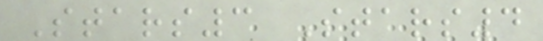Stars3 Stars4
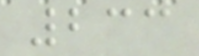233
